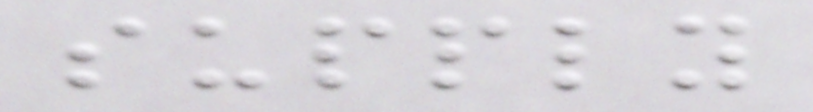supply
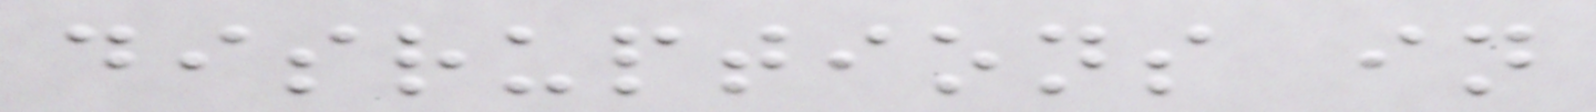disruptions in
